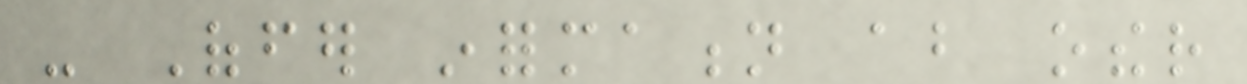- Offer information about other
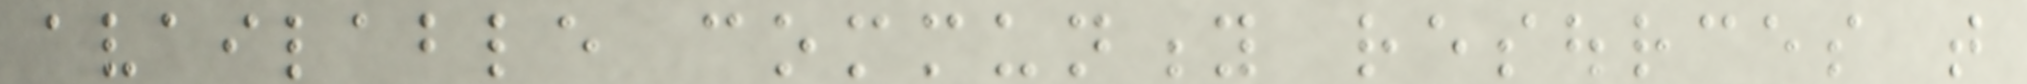available community resources that
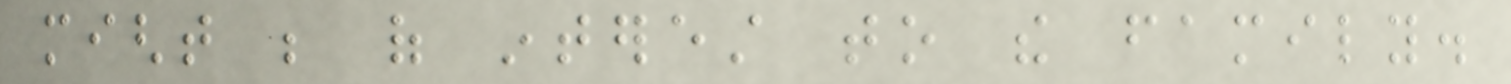might be of interest to the family.
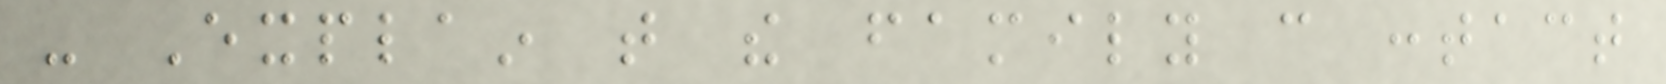- Explain that the family can contact
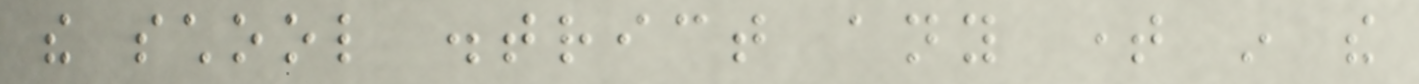the school district any time in the
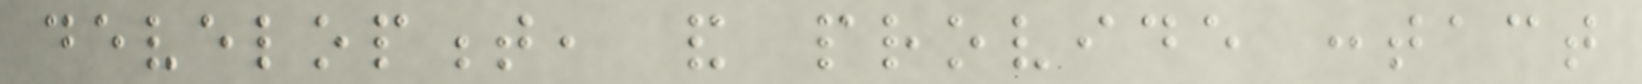development, and provide contact
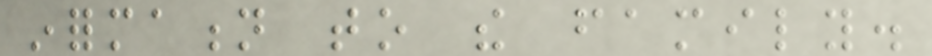information to the family.
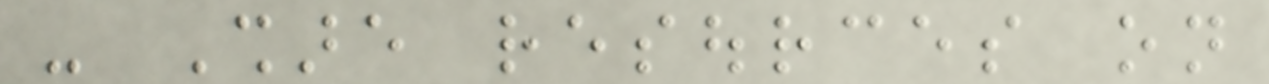- Share resources on
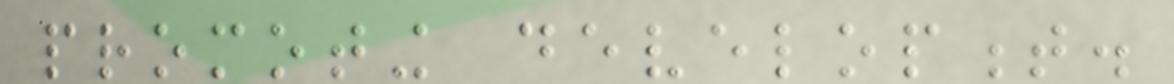promoting development.
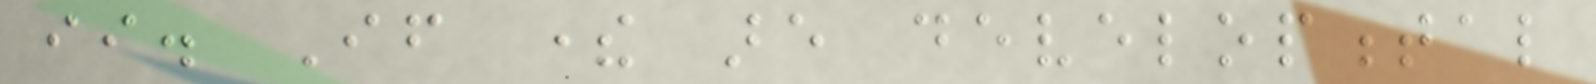ii. If there are developmental
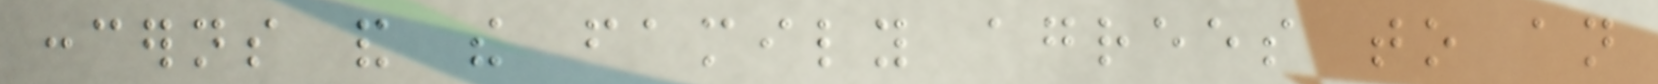concerns and the family agrees to an
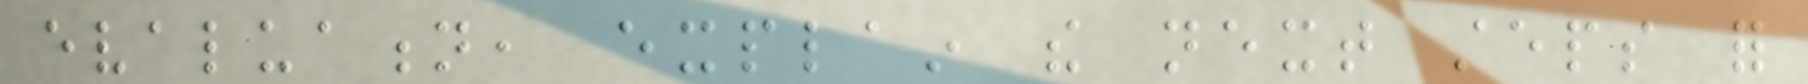evaluation, explain the next steps for
